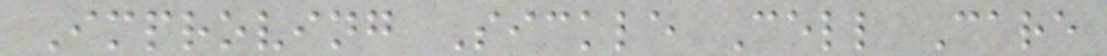Improving Sickle Cell Care
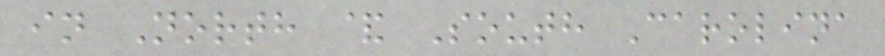in North & South Carolina
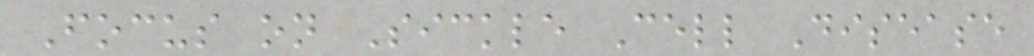Focus on Sickle Cell Disease
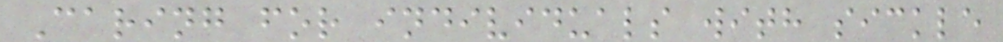Caring for individuals with sickle
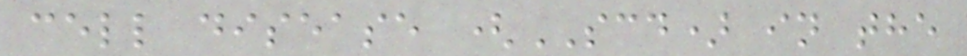cell disease (SCD) in the
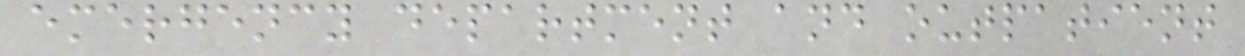emergency department and outpatient
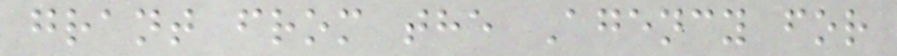grant from the Agency for
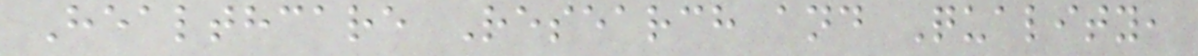Healthcare Research and Quality,
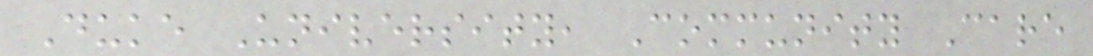Duke University, Community Care
